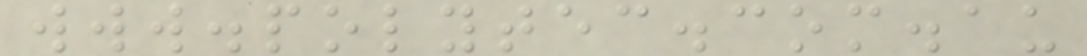www.polytec.com.au
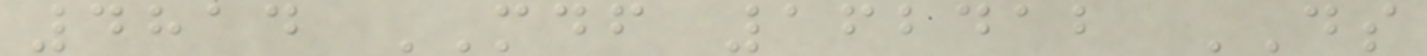4814 MDF 162412 DS
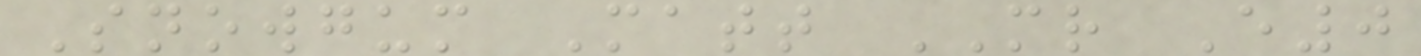Snowgum Matt MR E0
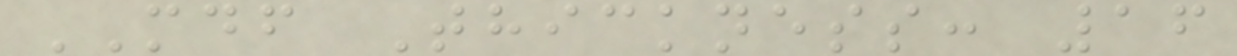MDF Thickness: 16
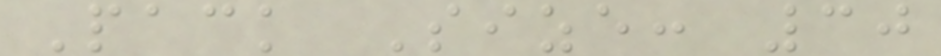Pack Size: 30
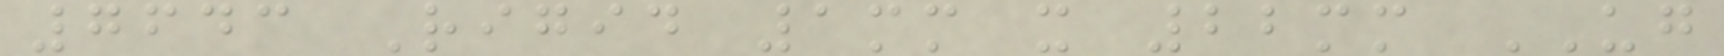7643 Rigid 1mm x 22mm UG
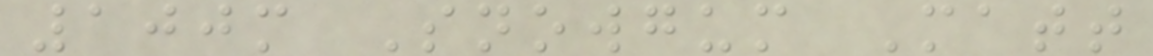100m Snowgum Matt
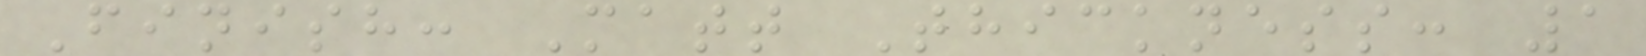Finish: Matt Thickness: 1
